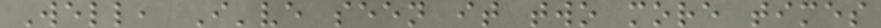Well, I've seen it two more times
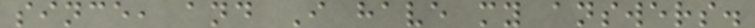since, and I have my answers.
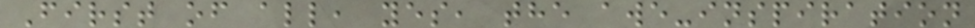First of all, yes, the awe-inspiration
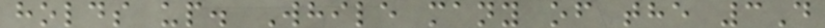holds up. While many of the 3D
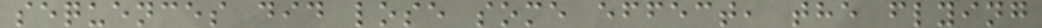sequences did lose some effect, the flying
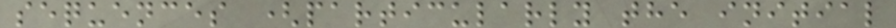sequences (particularly the initial
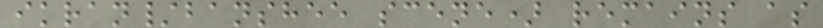ikran/banshee scene) remains as
